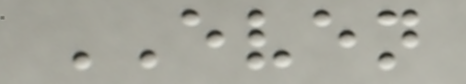EVEN
